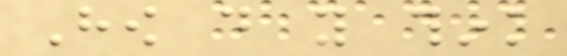How do you think
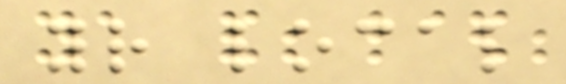your local
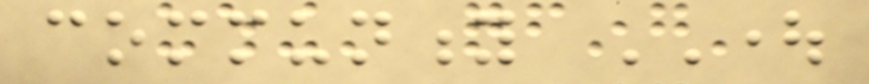community OUGHT
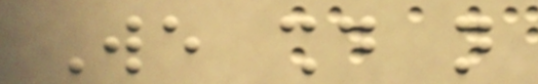We should not
